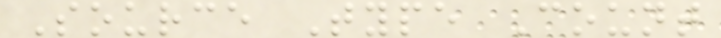Source Type Count
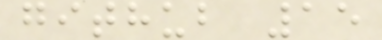github 15
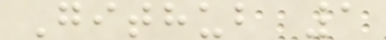Github 1
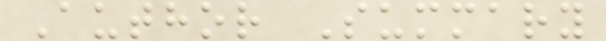Author Summary
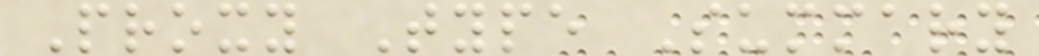Proxy Type Summary
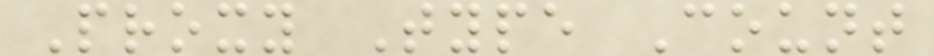Proxy Type Count
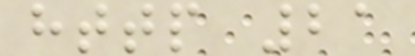http 21
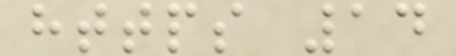https 14
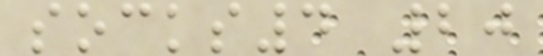socks4 20
